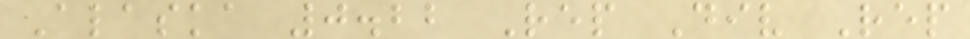Alaska 0.22 Rep Div Rep
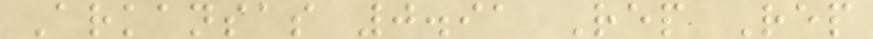Arkansas 0.91 Rep Rep
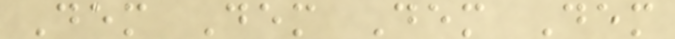Dem Dem Dem Dem
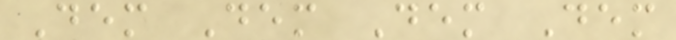Dem Dem Dem Dem
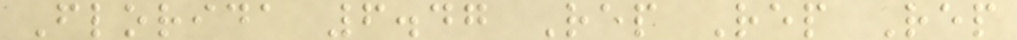Florida 6.47 Rep Rep Rep
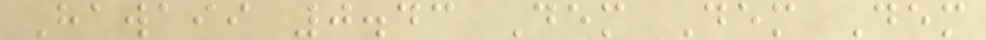Hawaii 0.43 Dem Dem Dem
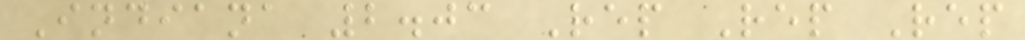Indiana 2.03 Rep Rep Rep
